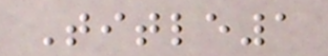Title1
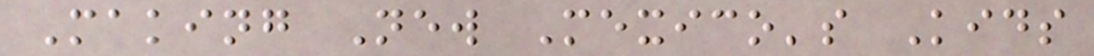Making New Mexico's Kids
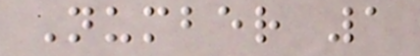Number 1
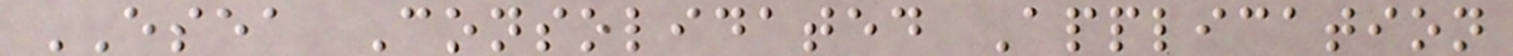ESEA Consolidated Application
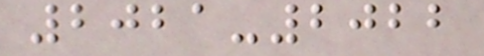2021-2022
